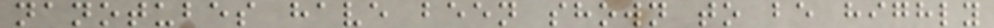nanotubes have been shown to be highly
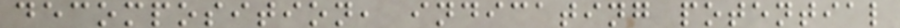decomposition, indicating potential
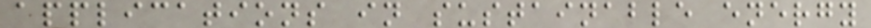applications in sustainable energy
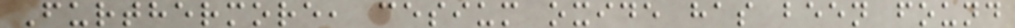Furthermore, cesium oxide has been found
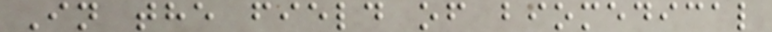In the field of biomedical
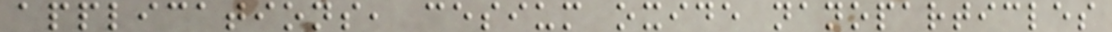applications, cesium oxide nanoparticles
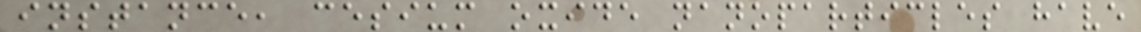instance, cesium oxide nanoparticles have
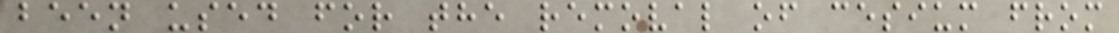been used for the removal of cesium from
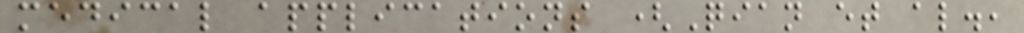medical applications (Qian et al.,
